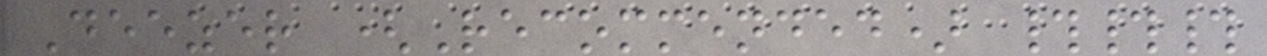Deezer (Recommended) ###
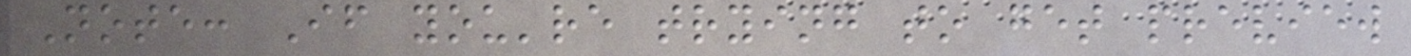Note: If you're trying to get preview
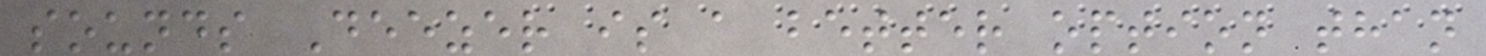sounds Deezer is a better option than
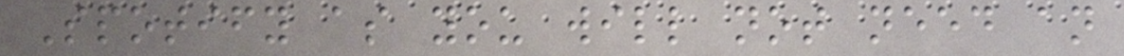Spotify as you will not need an
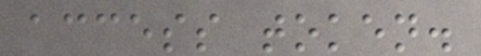access token.
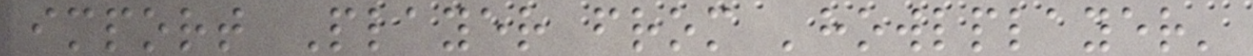import Player from 'howlplayer'
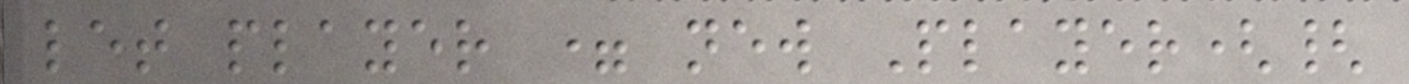let player = new Player({
